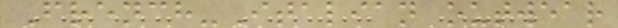French-Italian outwear
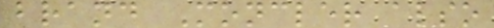brand Moncler also
